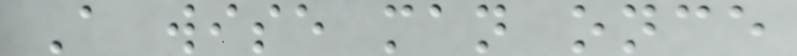A wise man once
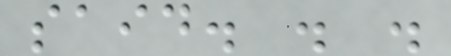said. . .
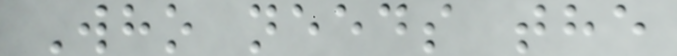Who needs the
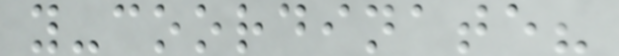y-coordinate?
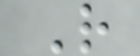R
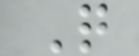Q
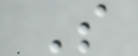S
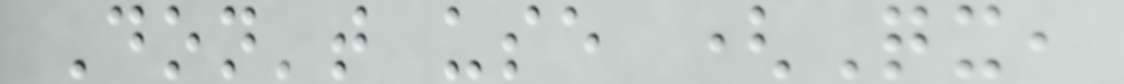Don't use (Qx,
